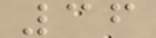36
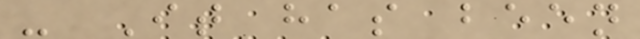- It has been
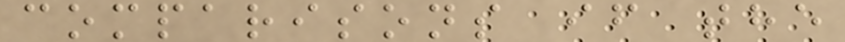comparisons if the
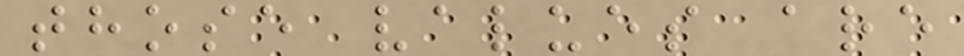those values are
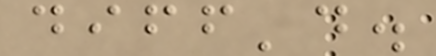diff'd.
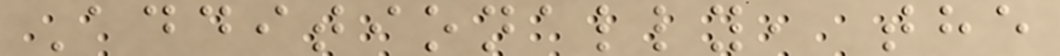Additionally, the
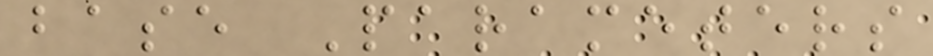base Parameters
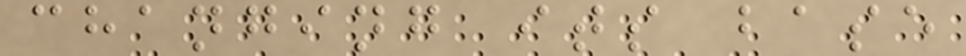changing its base
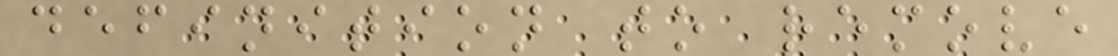definition to remove
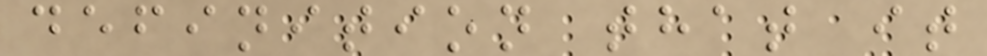definition that it
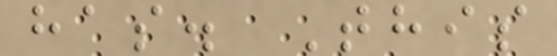has. This
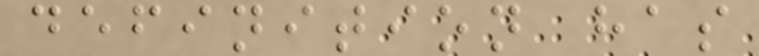definition has
